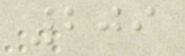209
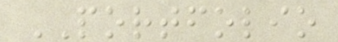PORTFOLIO
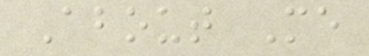About Me
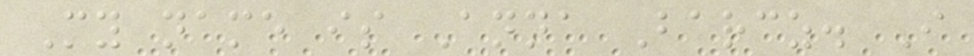My name is Anna Barcz. I
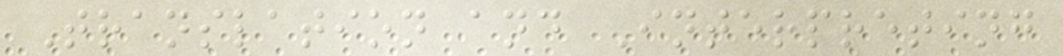Translation and Interpreting
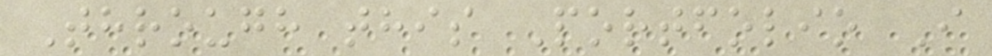Through this Portfolio I
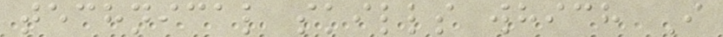technical skills which I
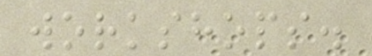workshops.
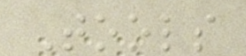Tools
